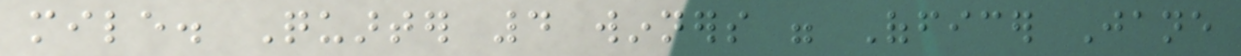mile. Quarter 4 winners were Officer Jane
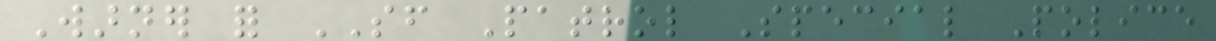Warner for SF Patrol Special Police
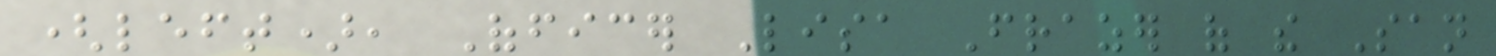(left), Officer Lisa Frazer of the San
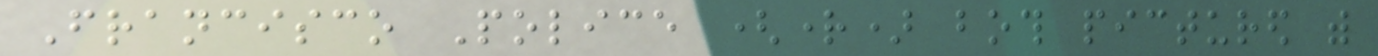Francisco Police (right) both pictured with
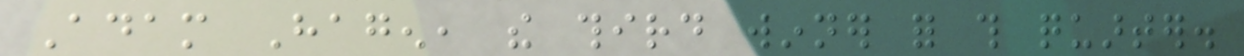Adam Hagen, the third winner for this quarter.
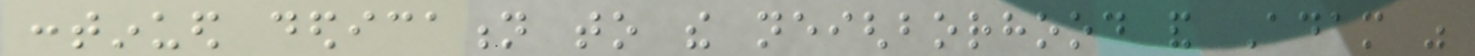continued dedication to the neighborhood and Adam was
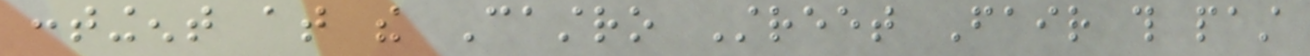contingent at the Castro Street Fair this past
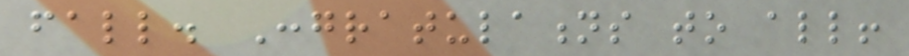fall. Congratulations to all!
